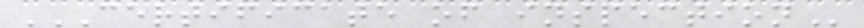CERTIFICATE OF INSPECTION
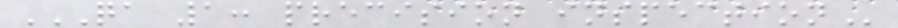QA 1: PRECISION INSPECTION
